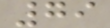79
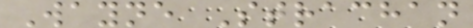Wayne Strachan
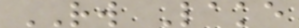RW Lake
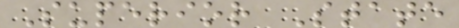Superior State
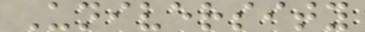University
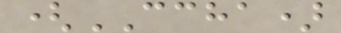(CCHA)
